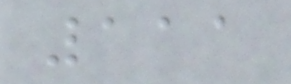111
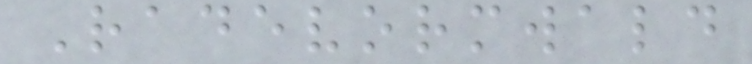Radevormwald
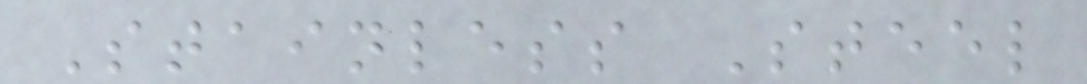Stainless Steel
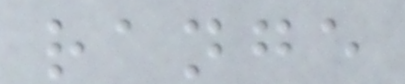range
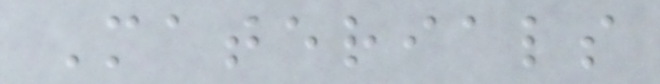Materials
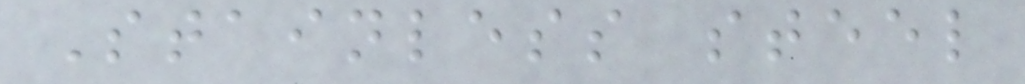Stainless steel
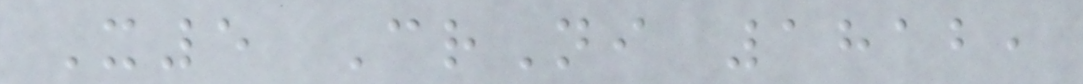X5 CrNi 1812,
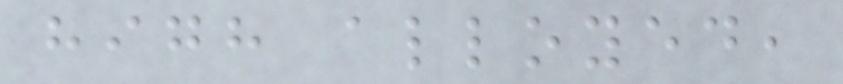high alloyed,
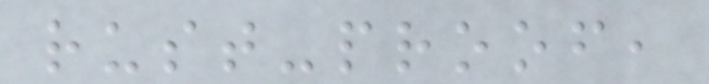rust-proof,
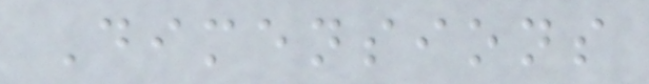Dimensions
